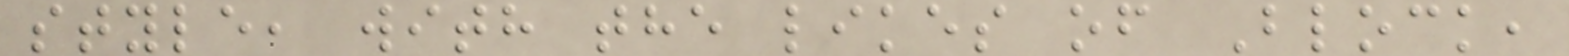style, with the likes of Block,
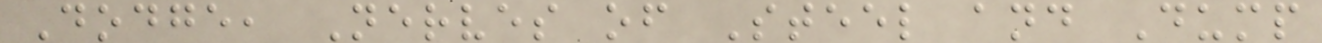Dodge, Nerves of Steel and Dump
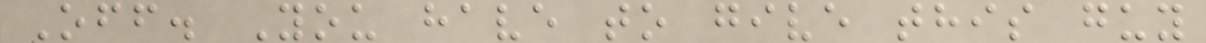Off. You have to give this guy
